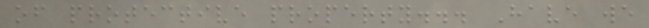of protective property... Have we
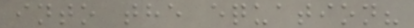into the equation?
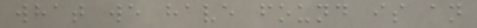what we have found is an
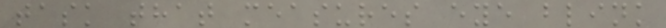task that measures eye blink
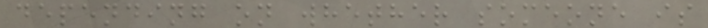depending on whether someone is
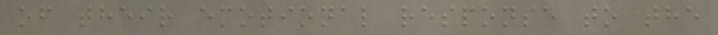of their emotional response to the
